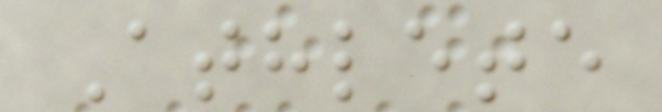Athlete
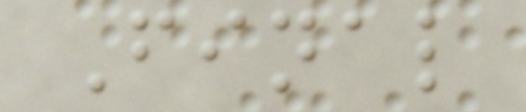Final
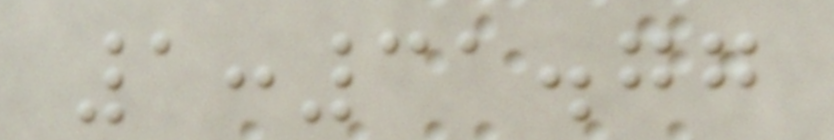1:31.77
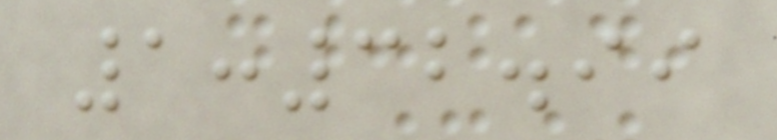1:32.99
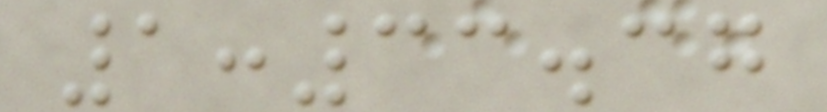1:33.37
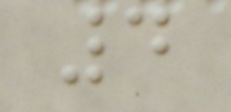4
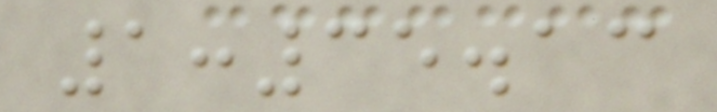1:35.13
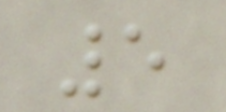5
